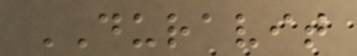DURAVIT
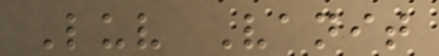Luv Vanit
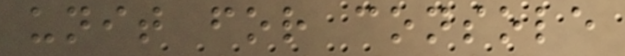unit for console
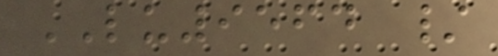LU9564 /
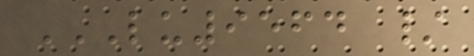LU9564 /
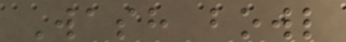Wash bowl
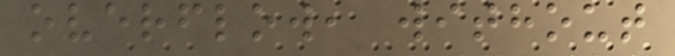overflow, without
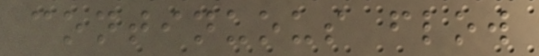continuous flow
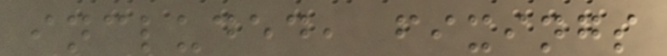included, fixings
